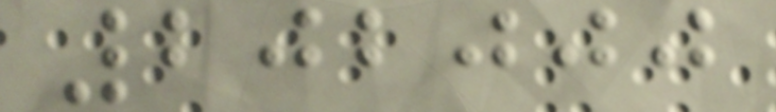202000
